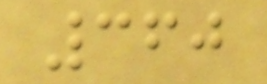360
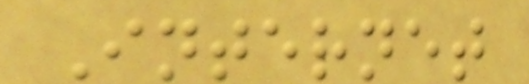Internet
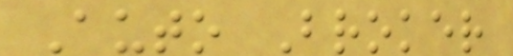Auto Broker
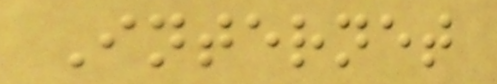Internet
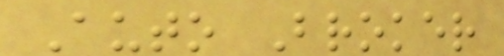Auto Broker
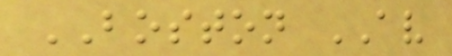BOSTON AV
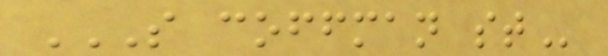S COFFMAN ST
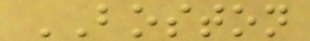BOSTON
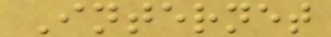Internet
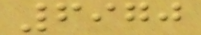6970
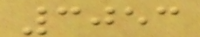3053
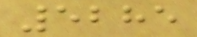5285
